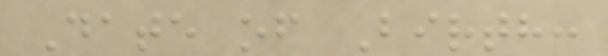Date of Birth:
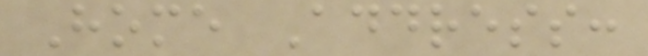Home Address:
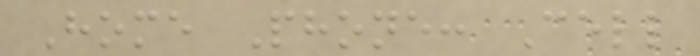Home Phone: Cell
